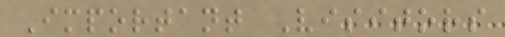Important Visitors
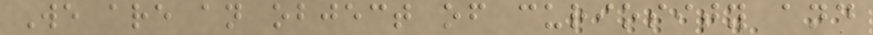We are an object of curiosity and
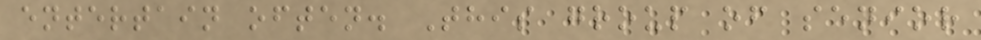entertain often. This group of senior
